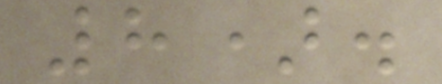8).
